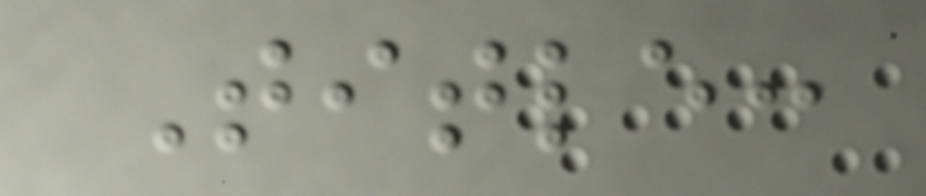Title:
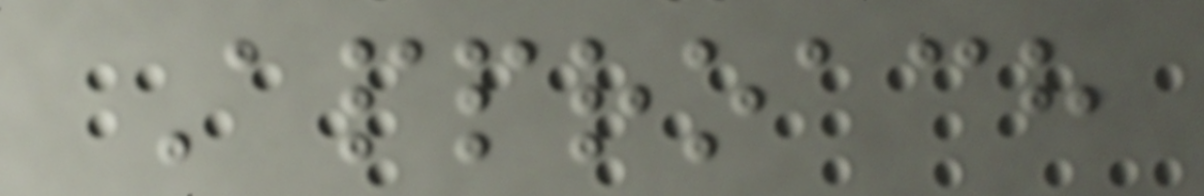Approach
